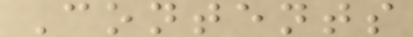Contents
